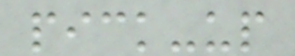pick-up
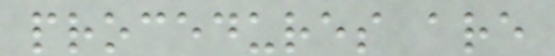procedures are
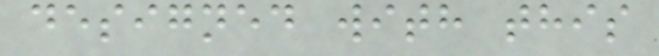designed with this
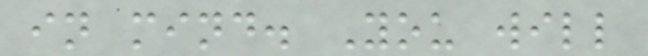in mind. You will
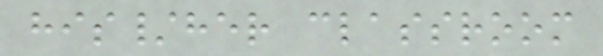his/her classroom
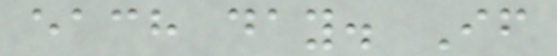each day. If
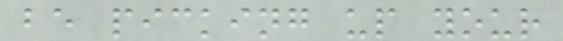be picking up your
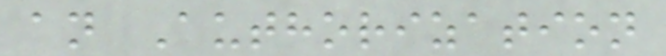an Authorization
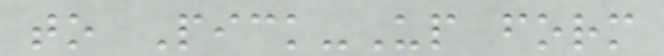to Pick-Up form
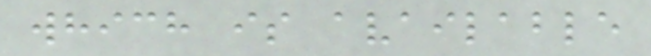which is available
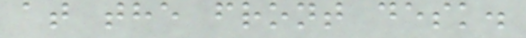at the front desk.
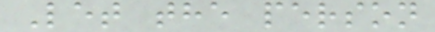Let the person
